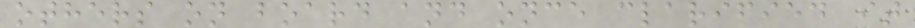others on board and once clarified it
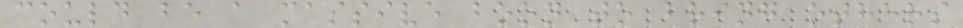could be a massive boon to bring others
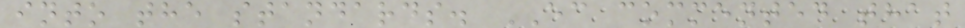into the standards. EC commented that
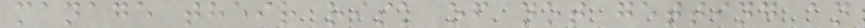manage their risk of not getting an
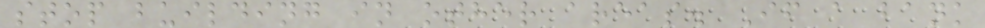stop building in other areas. If a bank
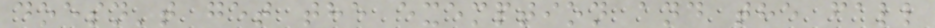doesn't get the exemption and the fall
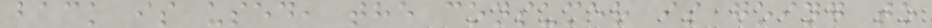back is used, the consumer is going to
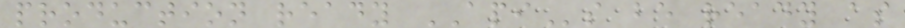production ready APIs be ready as
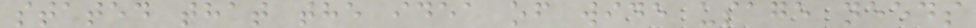stated that the idea of wide usage needs
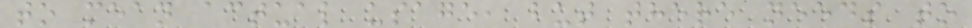to mean actual usage, but there needs to
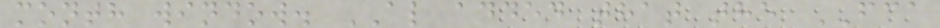month window. AL added that the FCA
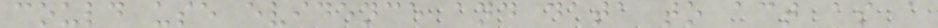could use evidence and data to act as a
